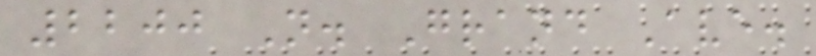2200 N. Grand Ave.
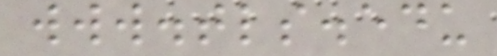www.tls.edu
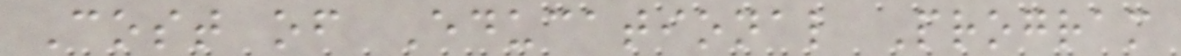Cost of Educational Program
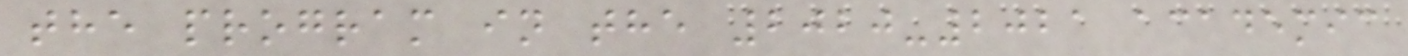the program in the 2020-2021 academic
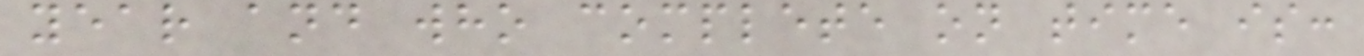year and who complete on time is:
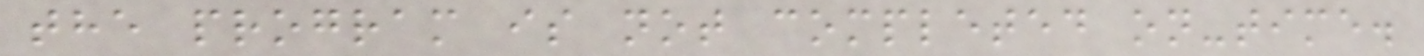the program is not completed on-time.
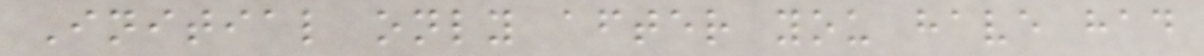Initial only after you have had
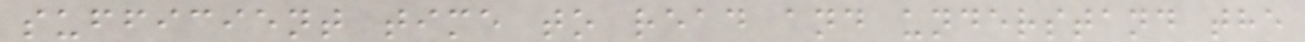sufficient time to read and understand the
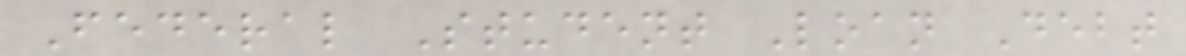Federal Student Loan Debt
